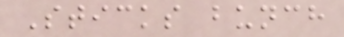Sticks bunch
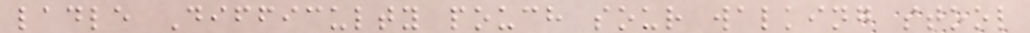ladle Difficulty pouch sour walking stool
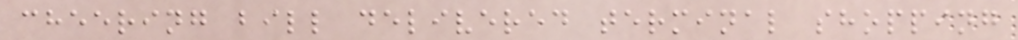cheering bill delivered terminal shopping
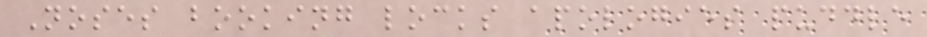Noses booking locks apologies puddle
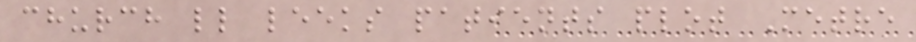church ll leeks patients plot Metre
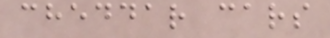cheddar cars
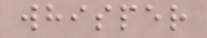whisper
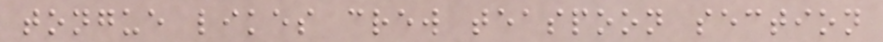tongue likes crew teaspoon section
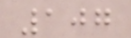107
